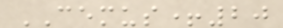CEMUS+20
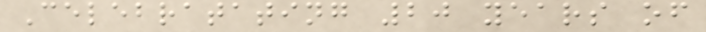Celebratating 20 years of
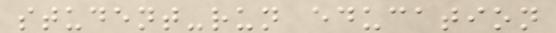student-run education
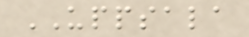UPPSALA
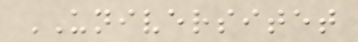UNIVERSITET
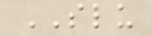SLU
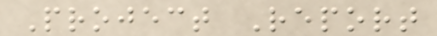Project Report
